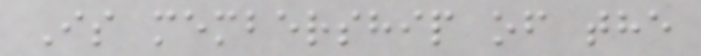Is membership of the
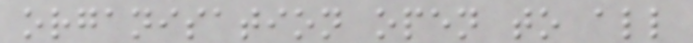organisation open to all
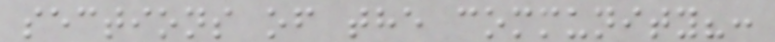sections of the community?:
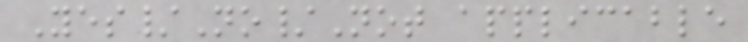Yes/No/Not applicable
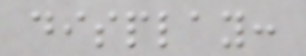display:
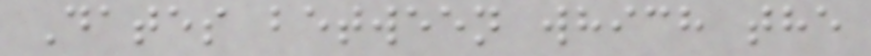Dates between which the
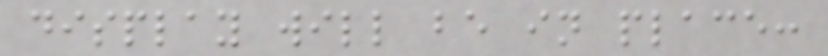display will be in place:
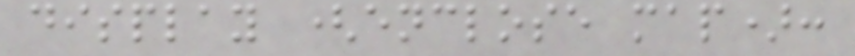display (enclose map):
